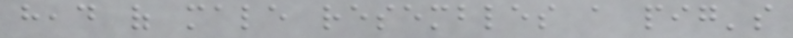head of male resembles a pig's
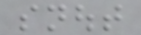snout
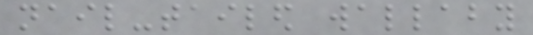nail-tailed wallaby
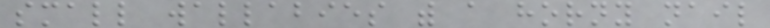small wallabies with a horny nail
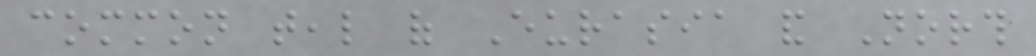common teal of Eurasia and North
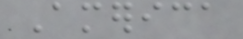America
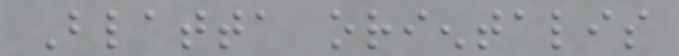Blatta orientalis
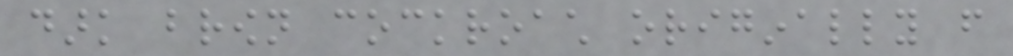dark brown cockroach originally from
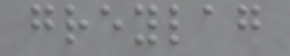greylag
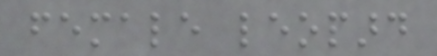female leopard
